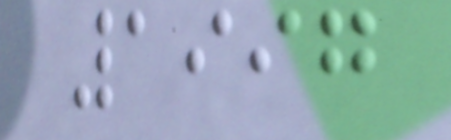1997
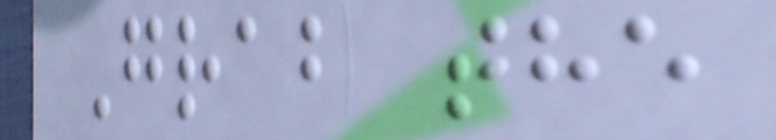Grab the
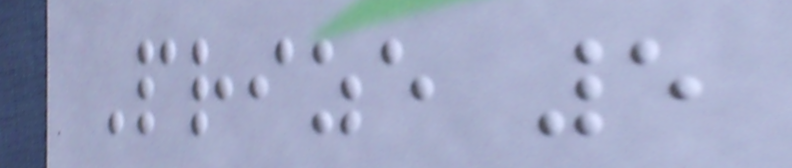Prize 5
